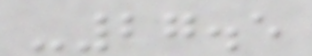-27.5
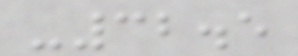-32.5
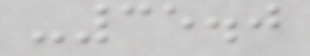-35.0
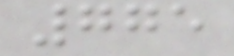775
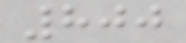800
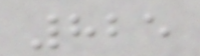825
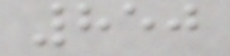850
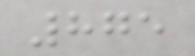875
